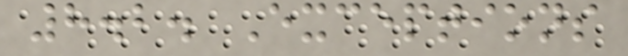8.2. Exceptions
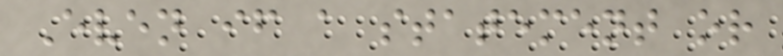Even if a statement or
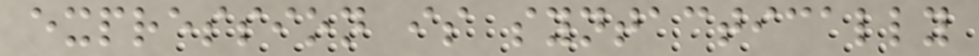expression is syntactically
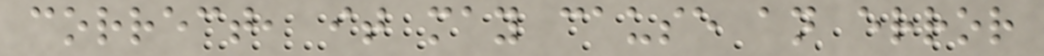correct, it may cause an error
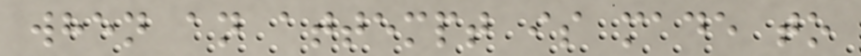when an attempt is made to
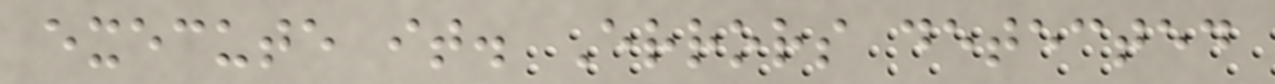execute it. Errors detected
